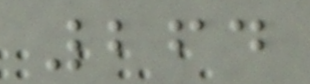264
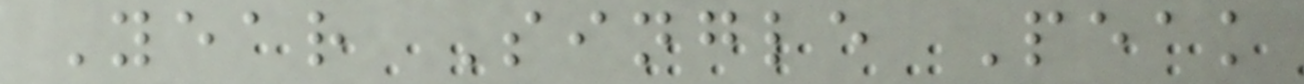Year Single Peak
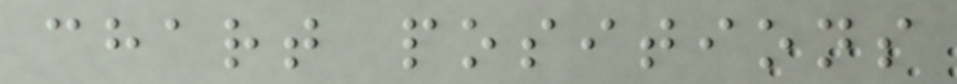chart positions
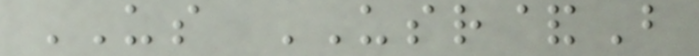US USR&B
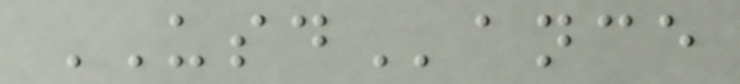USDance
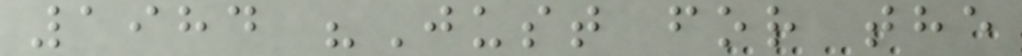1984 "Just for the
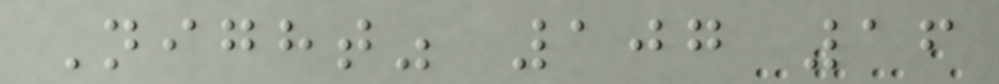Night" 107 16
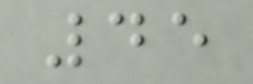45
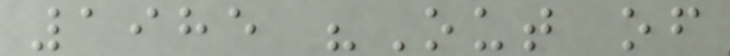1985 "Out of
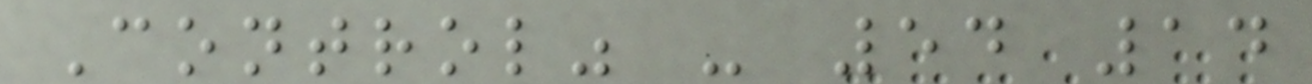Control" - 54 14
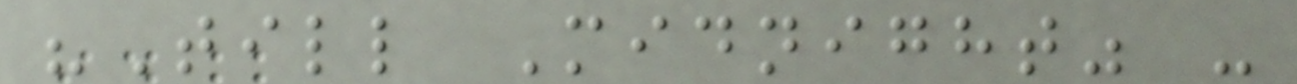"Till Midnight" -
